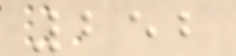252
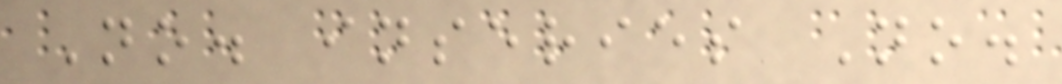No. inseries No.
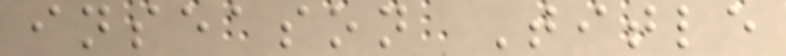inseason Title
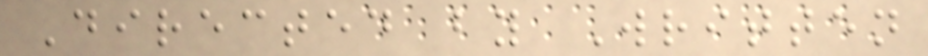Directed by Written
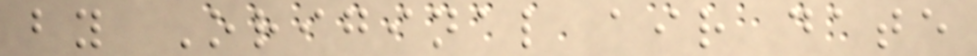by Original air date
